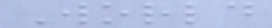World
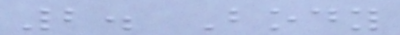2. Body
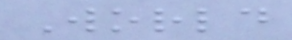World
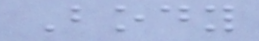Body
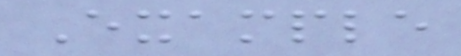Example
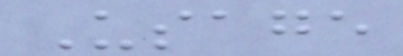Usage
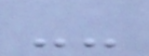--
